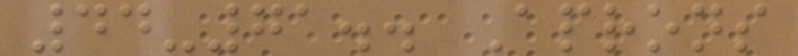44-71.. Aprons
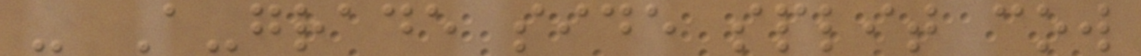- A-grade side split cow
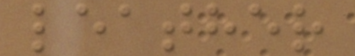leather
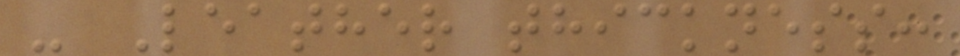- Leather thickness:
